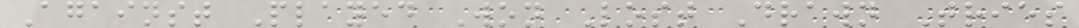Against Played Won Lost Drawn Tries
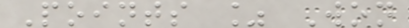Points % Won
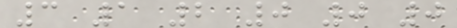3 1 2 0 0 0
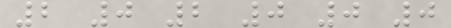2 0 2 0 0 0
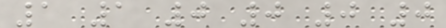1 1 0 0 0 0
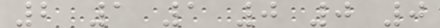2 1 1 0 0 0
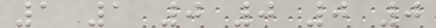1 1 0 0 0 0
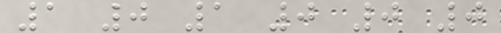1 0 1 0 0 0
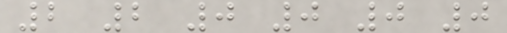2 2 0 0 0 0
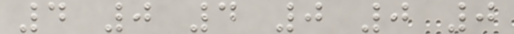4 0 4 0 0 0
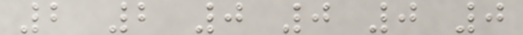2 2 0 0 0 0
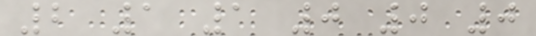2 1 1 0 0 0
